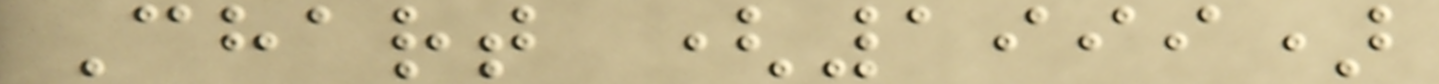Chart (1999)
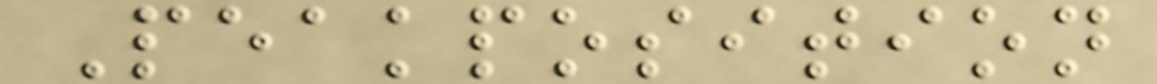Peakposition
